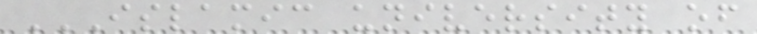ISLAMIC UNIVERSITY OF
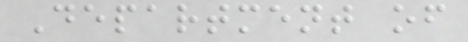Department of
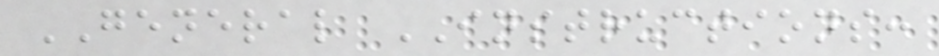GENERAL INSTRUCTIONS:
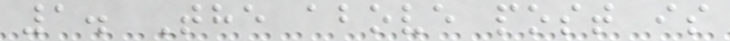1. The above post is
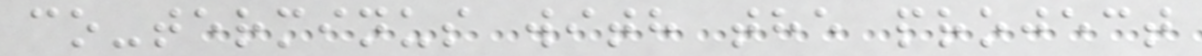co-terminus with the project
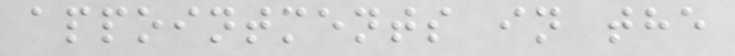appointments in the
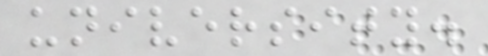university.
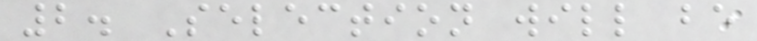2. Selection will be
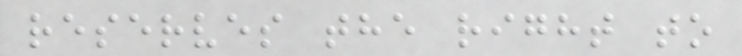reserves the right to
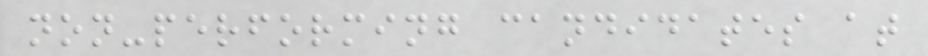non-performing candidates at
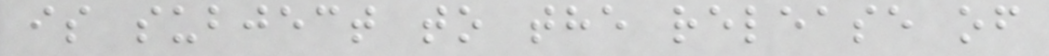is subject to the release of
